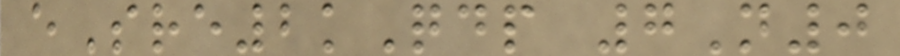eSre2kQdp 7N0
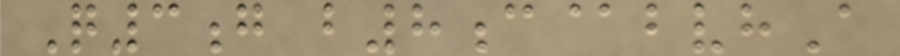Q3g b8c@bvhA
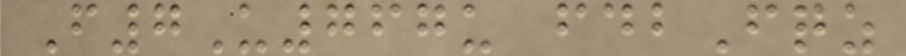F7U767u fdbFqz
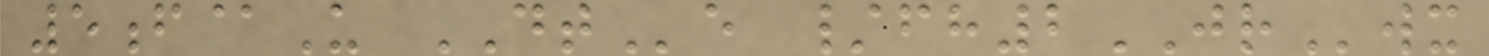5f@U DTe /fh2JRwx
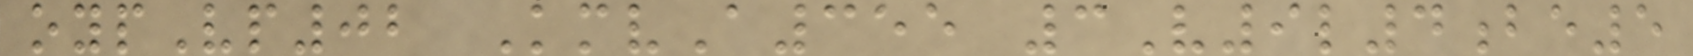oypVp02 KmvA355 3V9l4be5
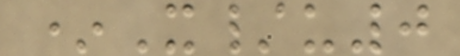*X/u0
